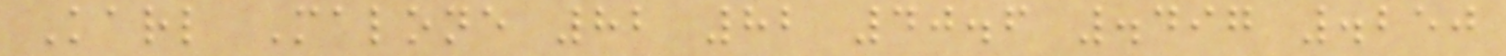Karl Malone 82 82 40.6 .497 .250
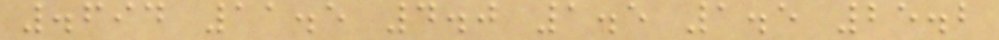.694 11.5 4.0 1.5 1.5 25.2
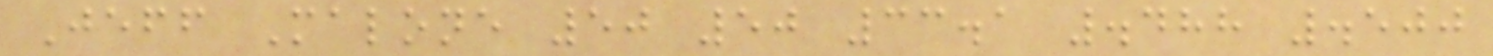Jeff Malone 50 50 33.1 .488 .500
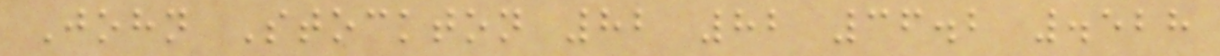John Stockton 82 82 36.2 .528
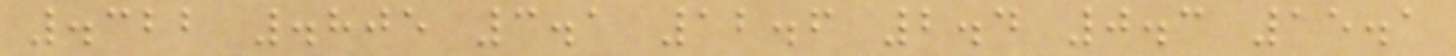.322 .805 3.1 12.6 2.4 0.3 15.1
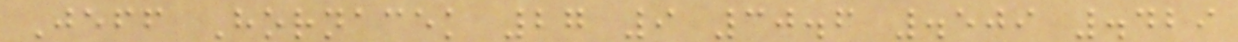Jeff Hornacek 27 9 30.6 .509 .429
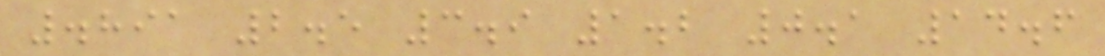.891 2.5 3.9 1.2 0.1 14.6
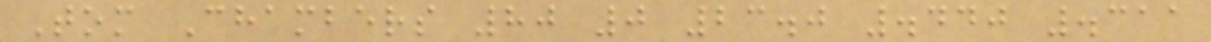Tom Chambers 80 0 23.0 .440 .311
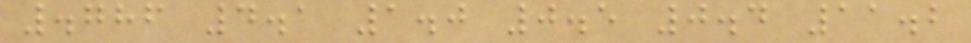.786 4.1 1.0 0.5 0.4 11.2
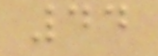44
